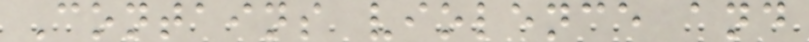Contains violence and
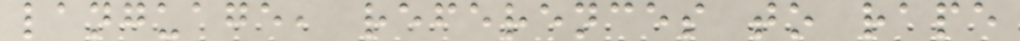language, references to rape
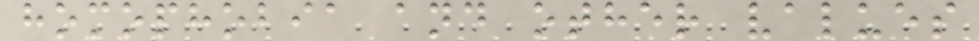homophobia and other values
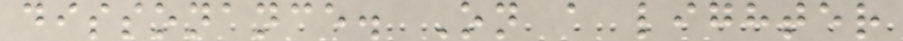dissonance. On a lighter
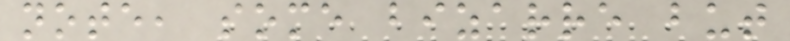note, some bizarre but
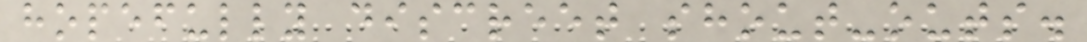hopefully discreet shout-outs.
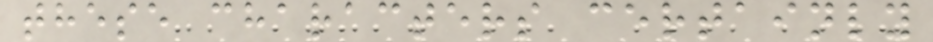these characters certainly
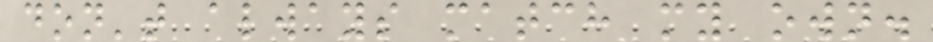don't always match my own.
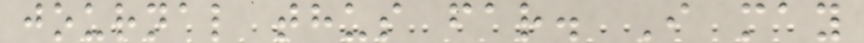journal thus far. I may
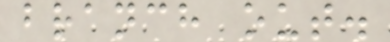branch out.
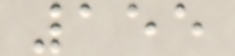155
